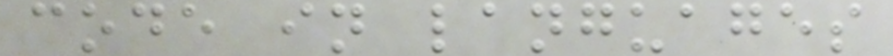code in languages
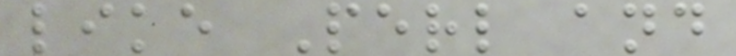like Perl and
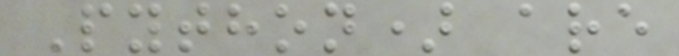Python) are
